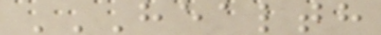HEALTH
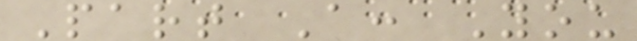Part A: You
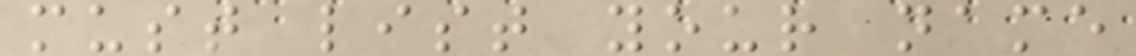must list your name
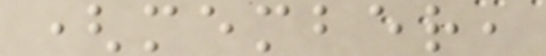(member,
